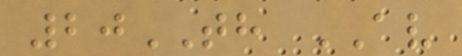20TH AV
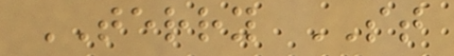TERRY ST
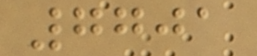7701
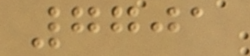7701
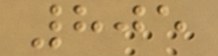805
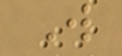W
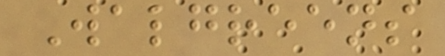Walgreens
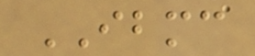IBMC
